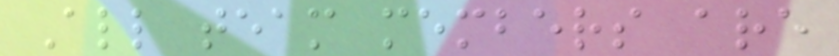All team members are
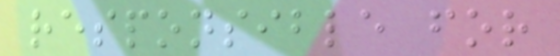responsible for
